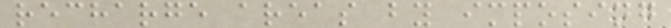recharge areas by imposing
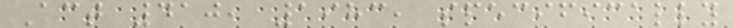Act 410, 1983, specifically
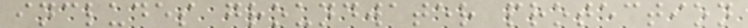includes groundwater protection
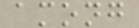among
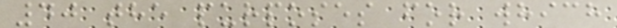40 the purposes for which
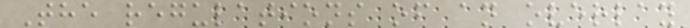The regulations of an overlay
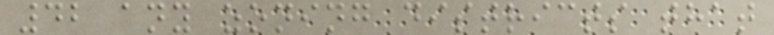42 any zoning districts that
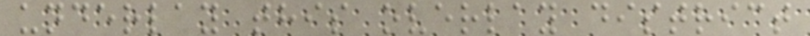underlay this overlay district
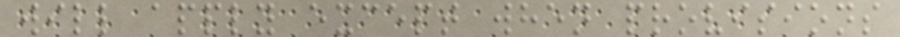will apply except when provisions
